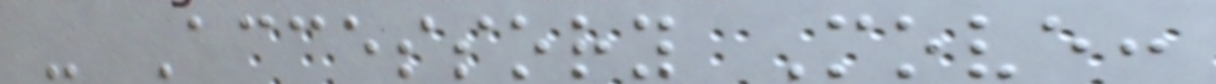- Accessory Move:
